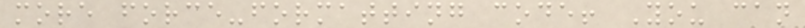more force-formatting code! You can
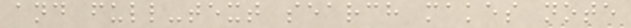and full-text search makes note
